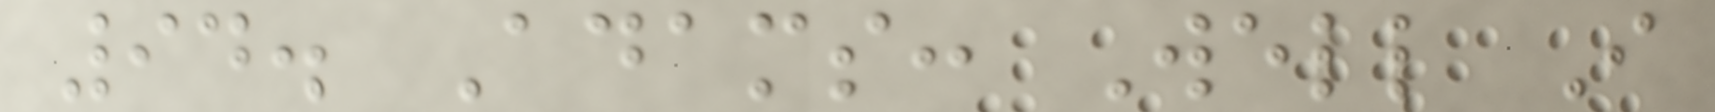94. Adams: Well I
